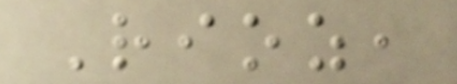Rioz,
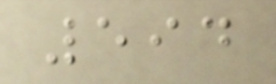594
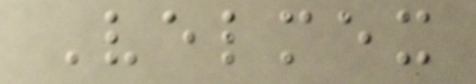Velmex
